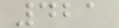421
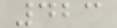423
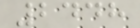2448
